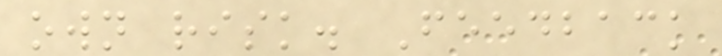own risk. Feedback
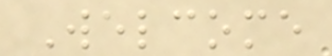Welcome
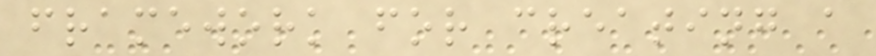framework for creating a
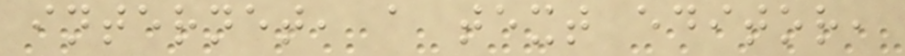internet, a text editor,
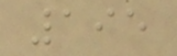195
